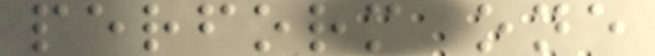perform one
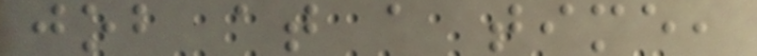job at a time,
